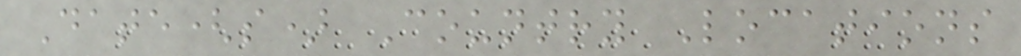Date(s) Country Locations
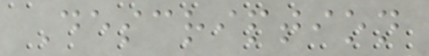Description
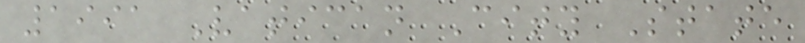1991 Vatican City State
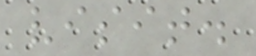visit.
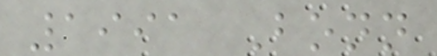1991 Bonn
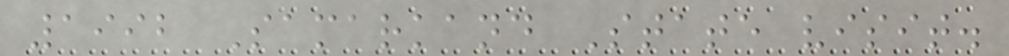1992 Samarkand State visit.
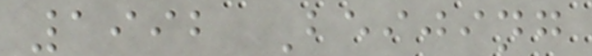1992 Beijing
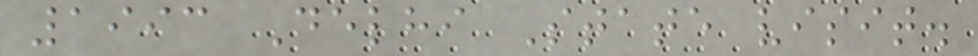1993 Delhi State visit.
